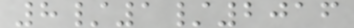8/1/2016
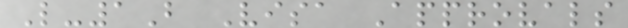L-1B Visa Approvals
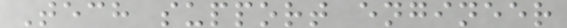Tech support engineer
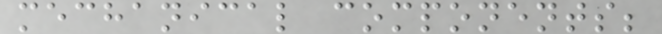mechanical components;
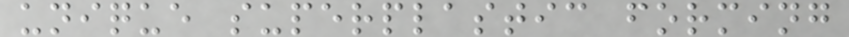unique superplastic forming
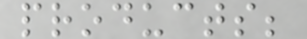products;
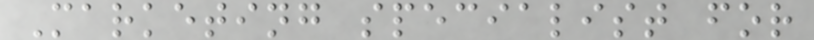Marketing specialist for
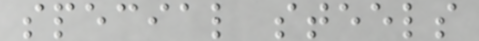special steels
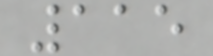115
